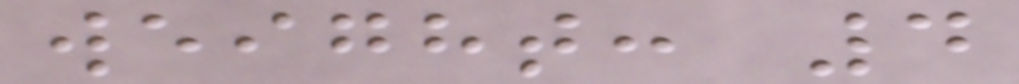weight: 4
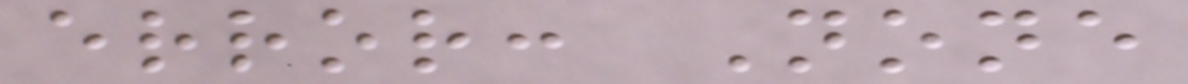error: None
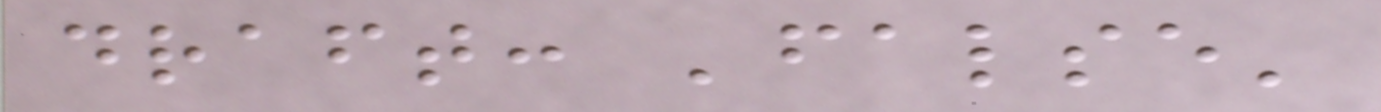draft: 'false'
